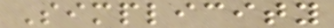Simplicity
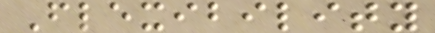Flexibility
